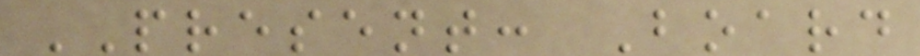PRESENT: Board
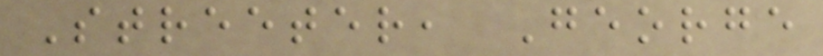Streeter, George
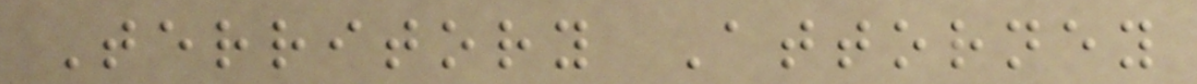Territory Attorney
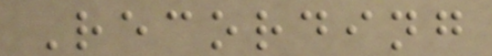Recording
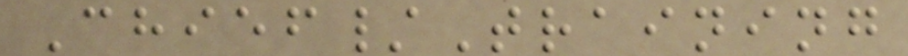Chief/Training
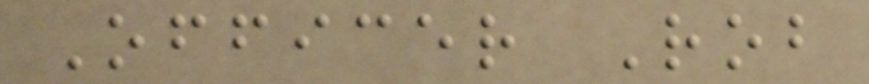Officer Rob
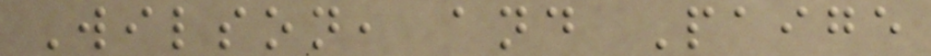Wilson, and Paige
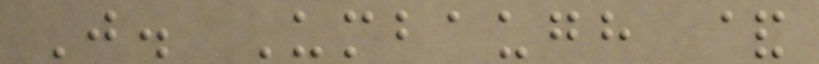J. Umbaugh &
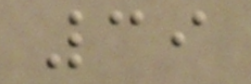39
